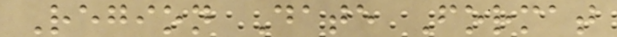Region Date Format
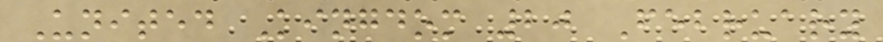United Kingdom 20 February
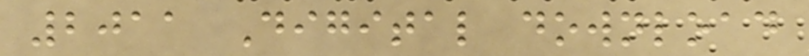2011 Digital download
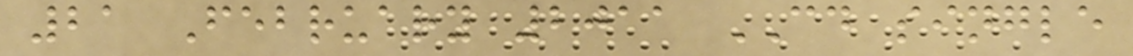21 February 2011 CD single
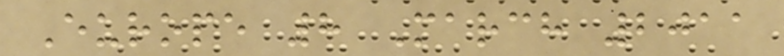Europe 8 March 2011
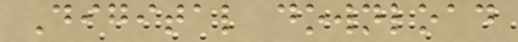Digital download
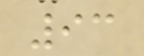93
